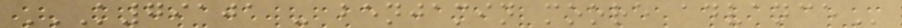K79101 - BENJAMIN MOORE ADVANCE
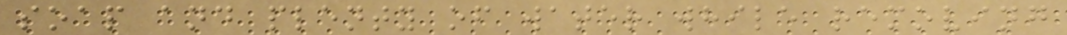soap and plenty of water while removing
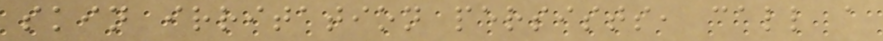skin irritation persists, call a
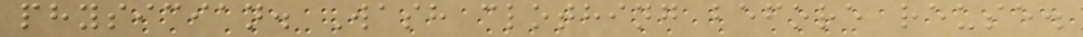physician. Wash clothing before reuse.
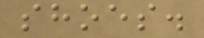shoes.
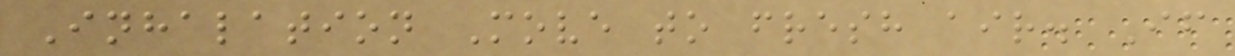Inhalation Move to fresh air. If
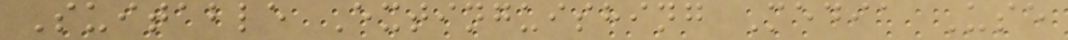Suitable Extinguishing Media Use
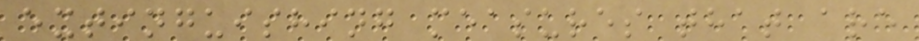extinguishing measures that are
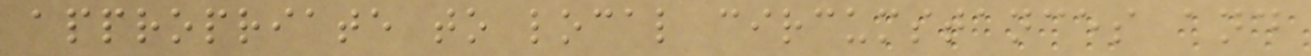appropriate to local circumstances and
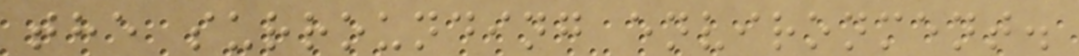the surrounding environment.
